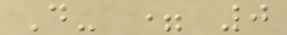D- = 0
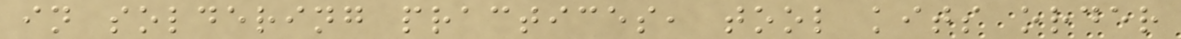in soldering practices, tool kits order
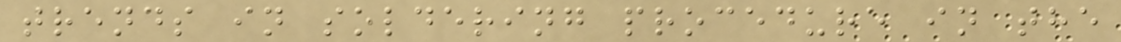trends in soldering procedure in the
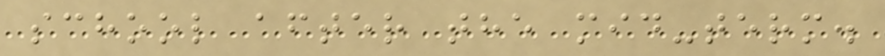school after the mid-term.
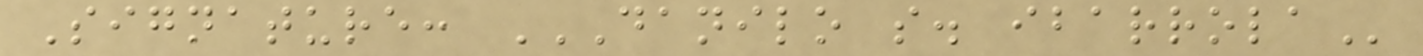Signature: DANILO S. IBARROLA
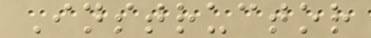Instructor
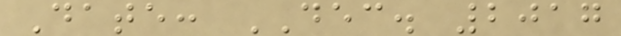Date: DEC. 2017
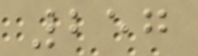257
